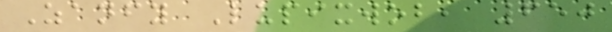Zanfy Lupixwob, 650
